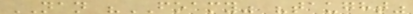NAN "FOAMY" "taught"
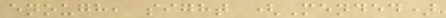enough, sight (Mended)
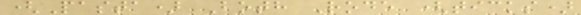(Pasta) Both Rode (ticks)
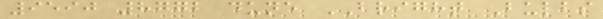9590 8772 dune BRIGHT Bulbs
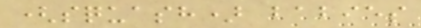(squash) babies
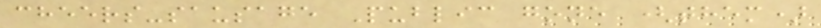cheers-sausage Public gone (them)
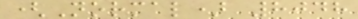(Normal) 8048
